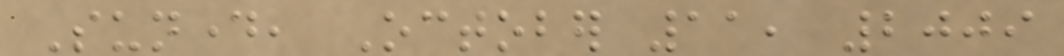Sunday, October 11, 2009
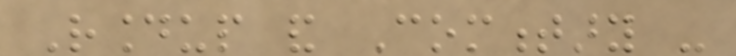Roundup and Commentary -
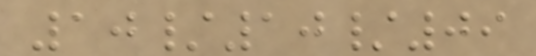10/10/09
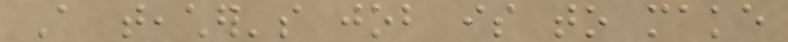A teacher's job is to make
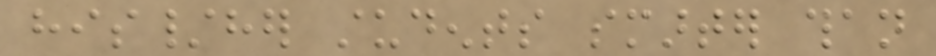his/her students smarter than
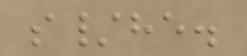s/he.
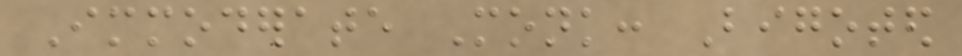Immoderate Monk: Bigoted
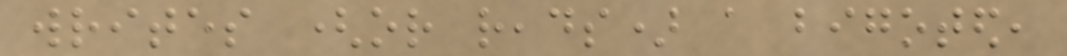writes (or reads) a bigoted,
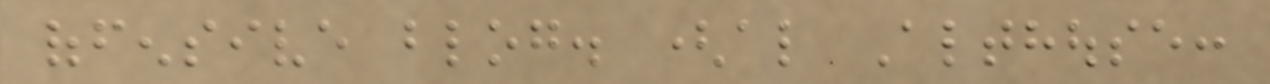offensive blog. (also Althouse:
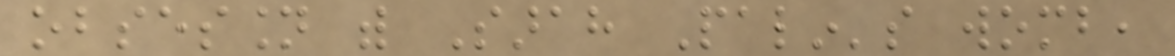obsession with Sarah Palin's womb,
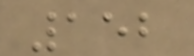152
